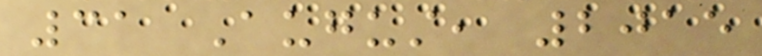31 August, 2015
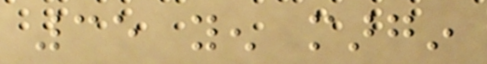35 yen margin
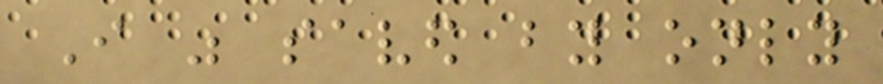I was saved by only
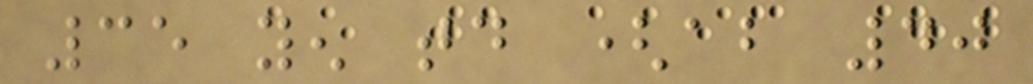35 yen today (about 40
